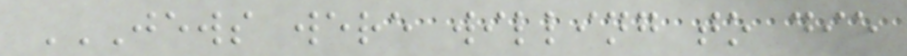JEWS WERE WILLING TO DIE
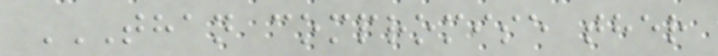THAN COMPROMISE THER
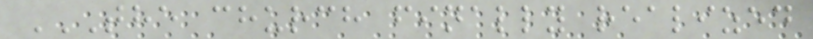THE CHURCH FINALLY REALIZED
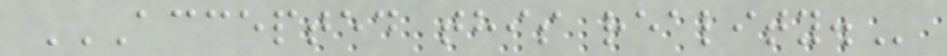ACCEPTED THIS REALITY.
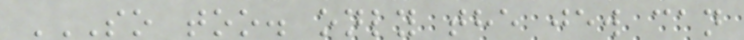SO TOO. ONLY THE JEW CAN
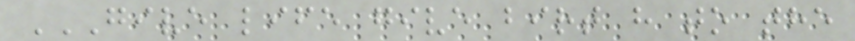GIVE LIFE GIVE BIRT H TO THE
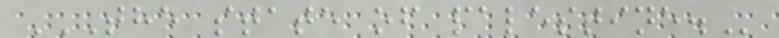THE STATE OF PALESTINE.
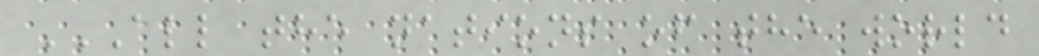ALL THE NATIONS OF THE WORLD
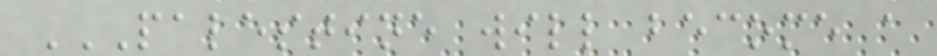PALESTINE WILL BECOME A
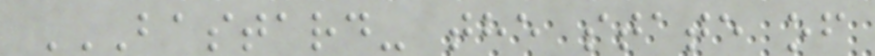BASTARD- THE STATE OF
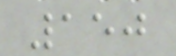150
